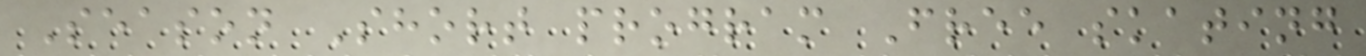Season Short program Free skating
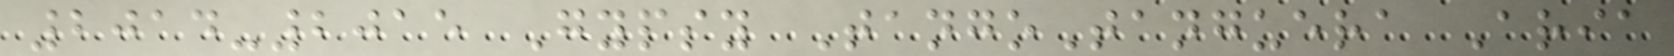2014-2015 Gypsy TangoTanguera Aria
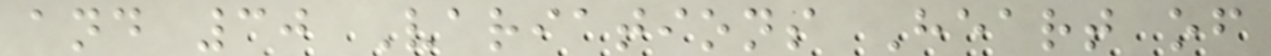and 30 Variations Heart of
